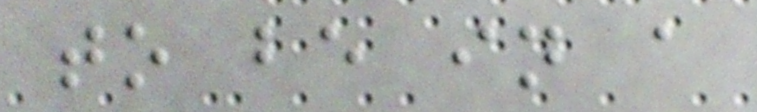to be in a
